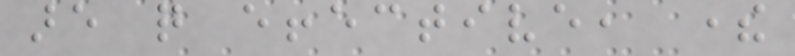are quite effective, there
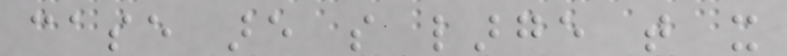case are so large that it
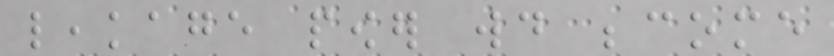leakage power would become
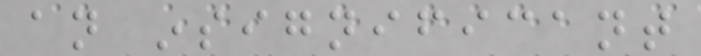an insignificant
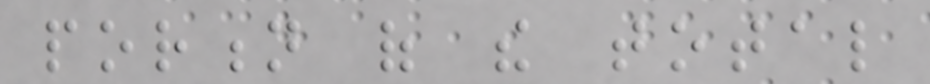portion of the total
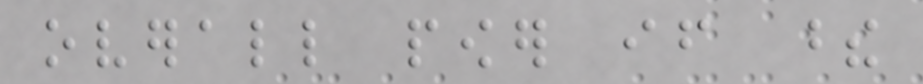overall power if these
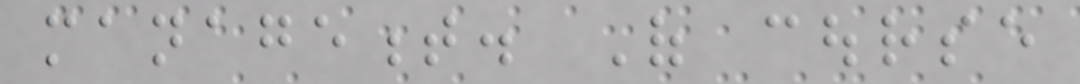management. Of course
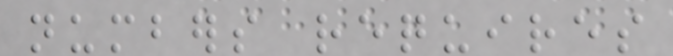numbers requires
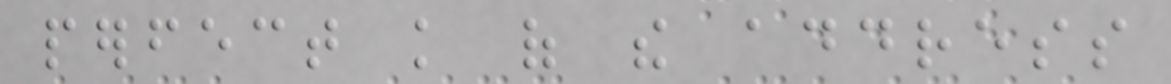perfect knowledge of the address
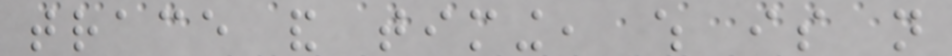trace and timing, which is not
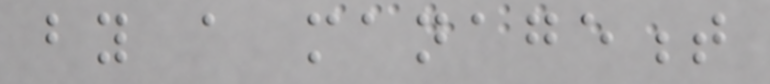by a management
